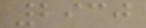2930
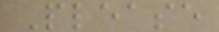Please
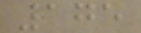175
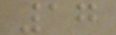17
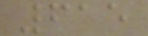615
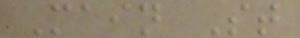Main St
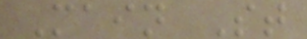Main St
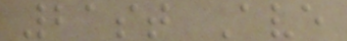21st Ave
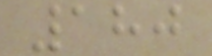180
